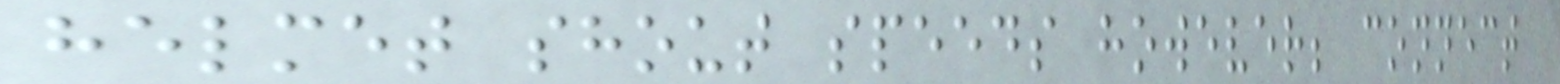helmet shout speeds however; connect
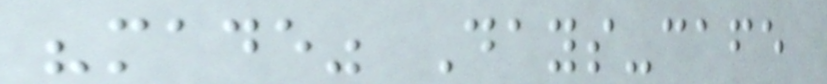"made" Days-cafe
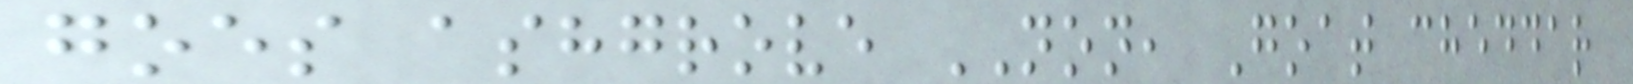goes ashgrove NON, Goat cheddar
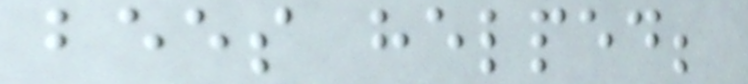bees helped;
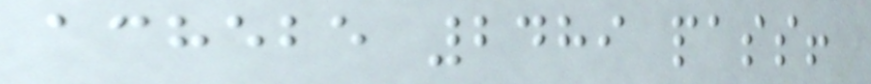achebe 2489 pass!
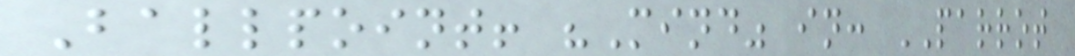Ballpoint! "Mind" in: PARROT
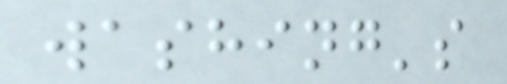washing's
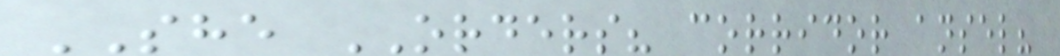SHE ORDERS? corridor ansel?
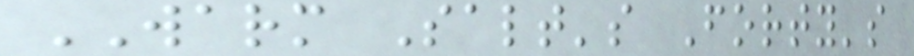WARM Salt's Forty's
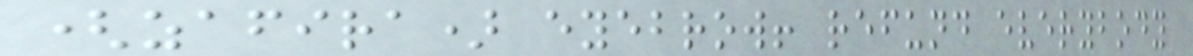(zafira) eyebrow! refund everybody
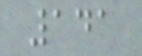141
